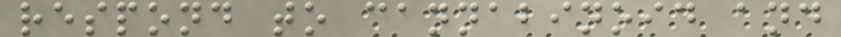respond to cannabinoid and
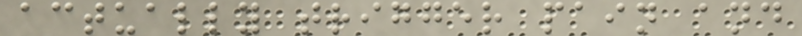actually trigger pain and
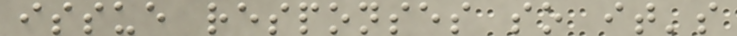issue responses so it's
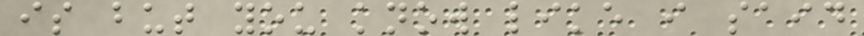is but you know like i said
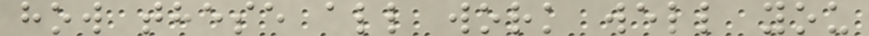how these all work well you
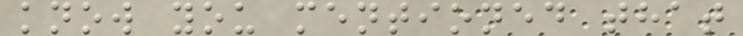know you mentioned that
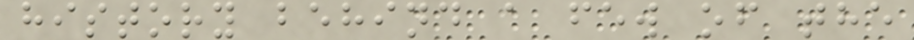history behind a few of the
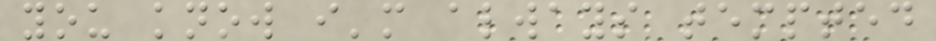you know i'm always tempted
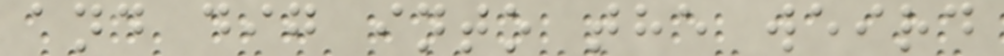and dig into the weird
